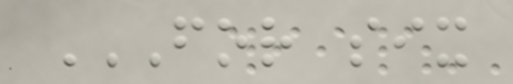FOR SIX
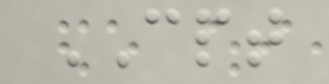CPT
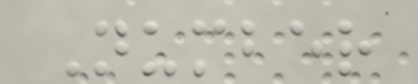Number
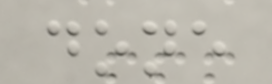done
